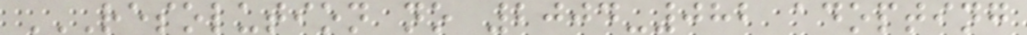RESOLUTION NO 2004-082 ADOPTING
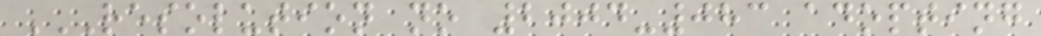RESOLUTION NO 2004-083 ADOPTING
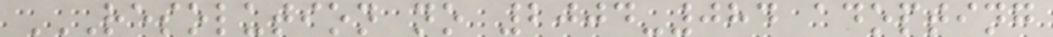RESOLUTION NO 2004-084 ADOPTING
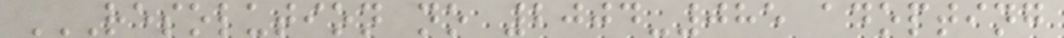RESOLUTION NO 2004-085 ADOPTING
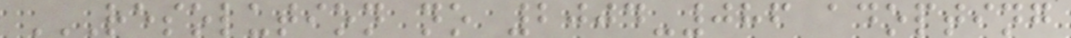RESOLUTION NO 2004-086 ADOPTING
